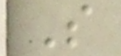So
